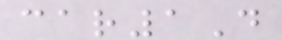car1D
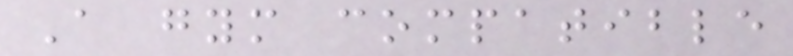A gym compatible
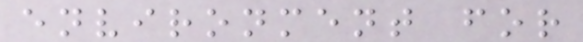environment for
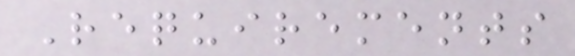Requirements
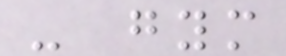- gym
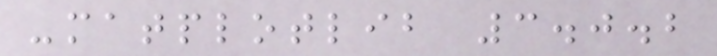-matplotlib 3.0.2
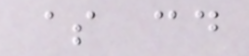$ cd
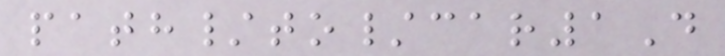path/to/car1D
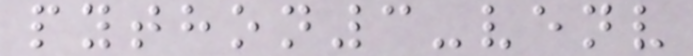python3-venv
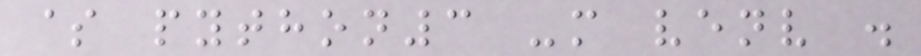$ python3 -m venv .
